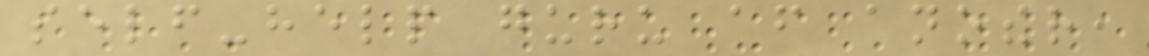self-help guru after another,
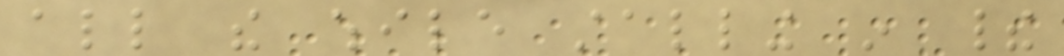all the while stalling in their
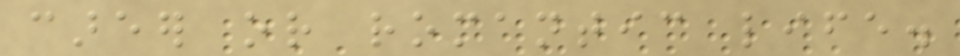career or romantic life.
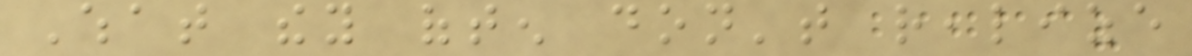What they often don't realize
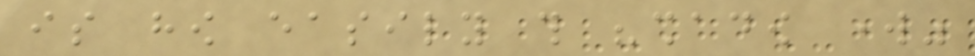is how easily this "shadow work"
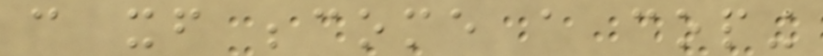can itself become a coping
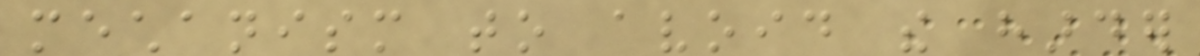mechanism to avoid the harder
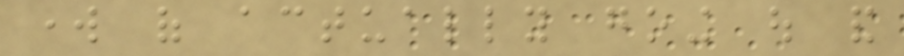work of actually going out and
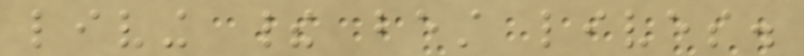living their best lives.
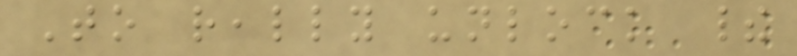To really unlock their
